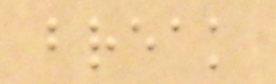break
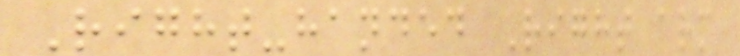Right-handed Right arm
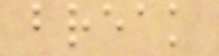break
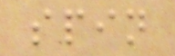spin
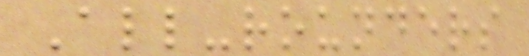All-rounders
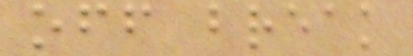off break
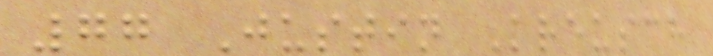77 Justin Kreusch
